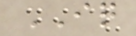IQ
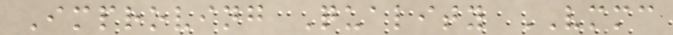Improving Quality VMMC
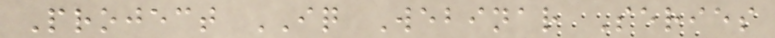Project IQ Webinar Series
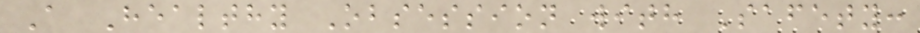A Healthy Obsession with Safety:
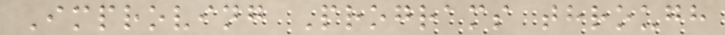Improving Programs through
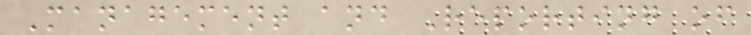Management and Reporting of
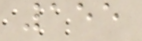155
